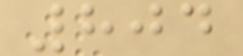804
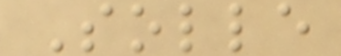Solle
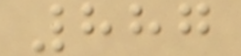887
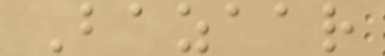Bazaar
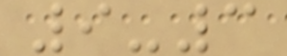9-3
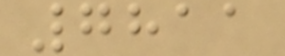7811
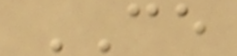CE
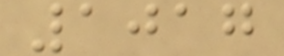1017
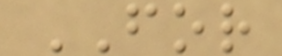FOR
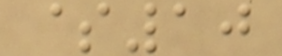$10
